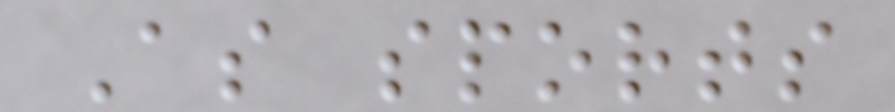As sports
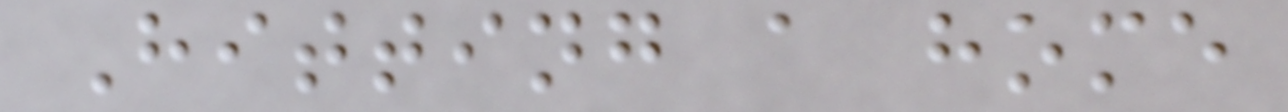Hitting a home
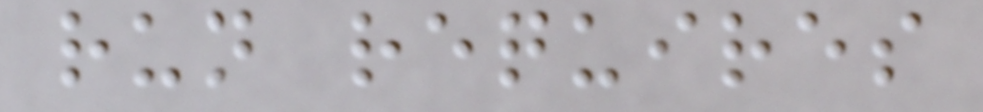run requires
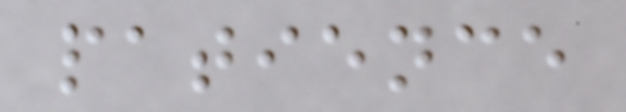patience
